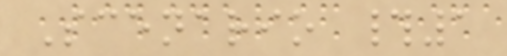Scenario #1
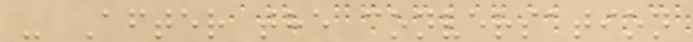- After the conversation
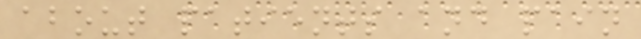about patients and pain
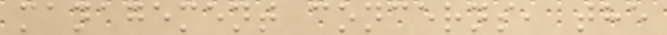management concerns, the
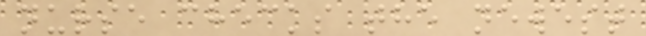nurse checks the newest
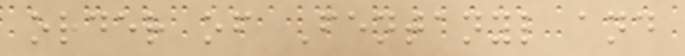order of Fentanyl and
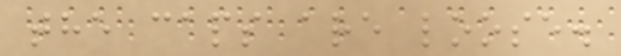the caps are loose.
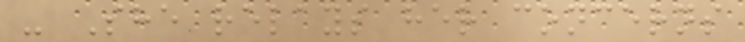- She relays her concerns
